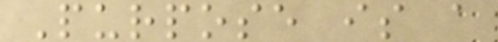Purpose is a
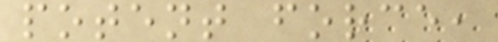potent force,
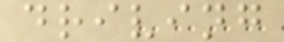driving
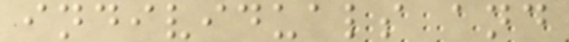individuals and
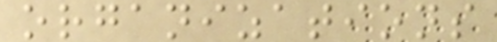organizations
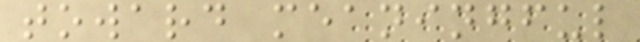toward meaningful
